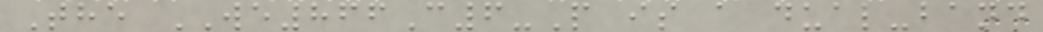The WE866C6-P is a dual-band
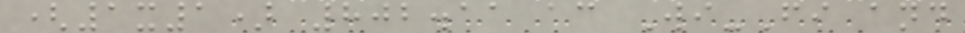(1x1) 802.11 ac Wi-Fi and
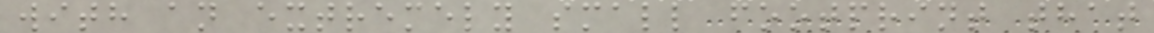with an extremely small footprint that
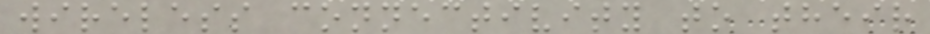wireless connectivity to their
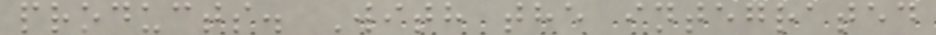products. With the integrated
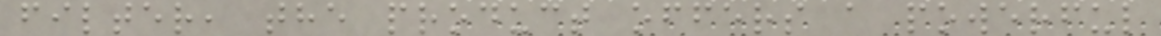filter, the product offers a powerful
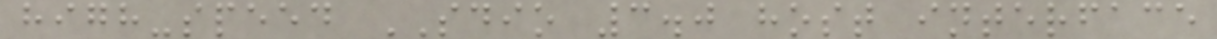high-speed SDIO 3.0 host interface
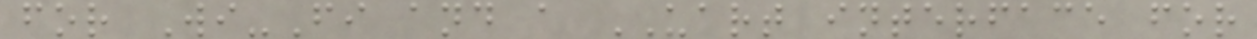for Wi-Fi and a UART interface for
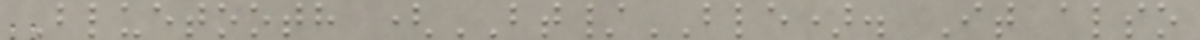Bluetooth (BT/BLE). It also
